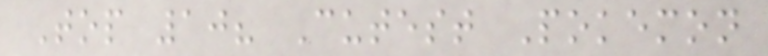Top 10? Cutest Pokemon
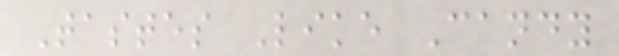Tastes Like Candy
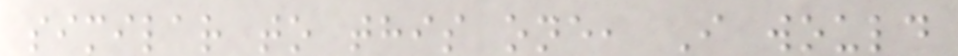similar to this one, I would
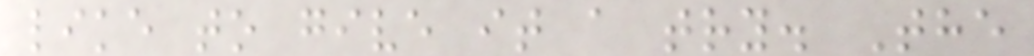like to give it a try. The
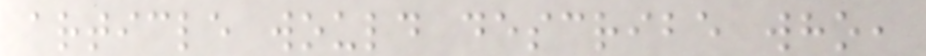article would describe who,
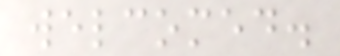welcomed.
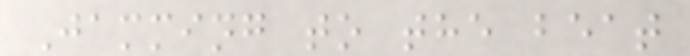Jamming to the beat
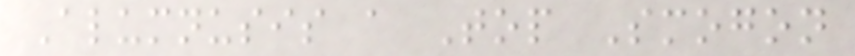Alumnusis a Top Smogon
